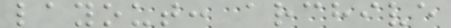layout: archive
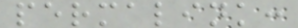permalink:
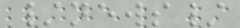/news/
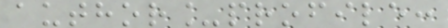author_profile:
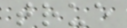true
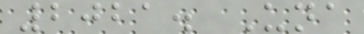2021. Una
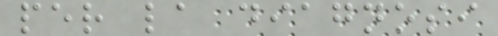per la diagnosi
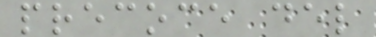precoce del
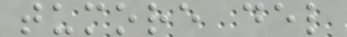tumore del
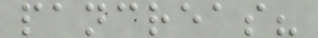pancreas?
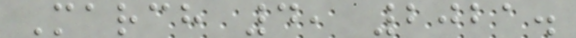March 4, 2021.
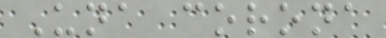Una corona
